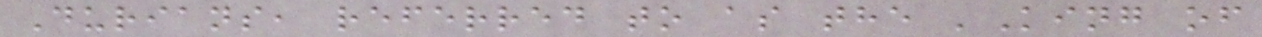Durians, referred to as the 'King of
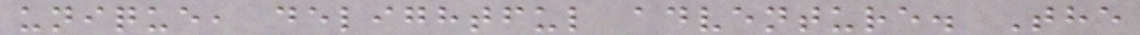unique, delightful adventure. The
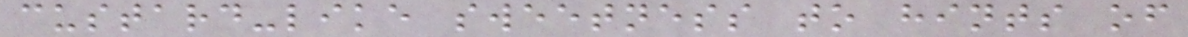custard-like sweetness to hints of
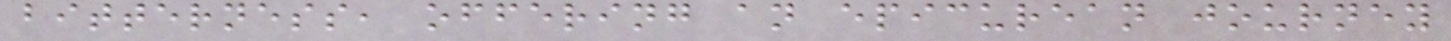bitterness, offering an epicurean journey
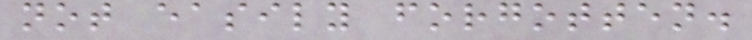not easily forgotten.
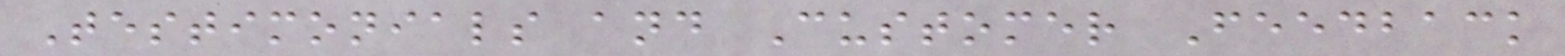Testimonials and Customer Feedback
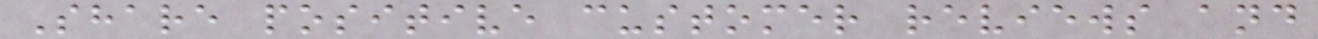Share positive customer reviews and
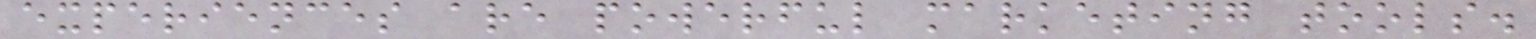experiences are powerful marketing tools.
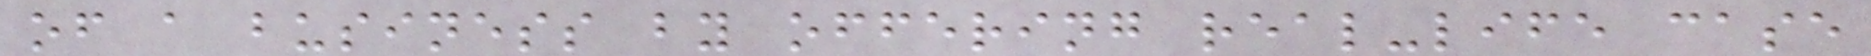of a business by offering real-life case
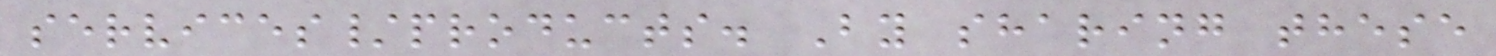services/products. By sharing these
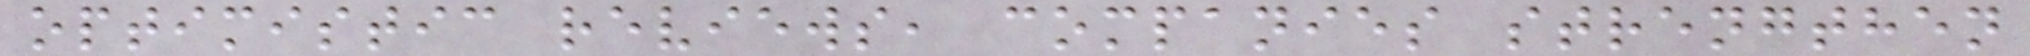optimistic reviews, companies strengthen
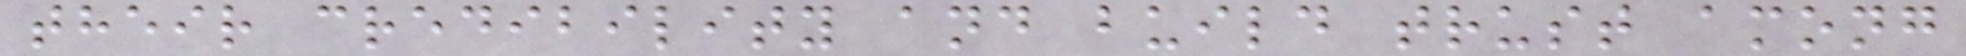their credibility and build trust among
